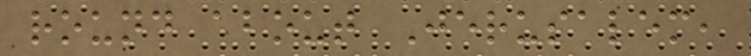round about Jerusalem,
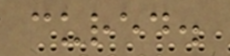cured.
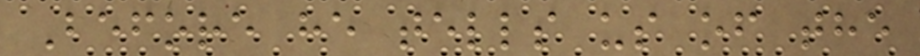Before he tells us of the
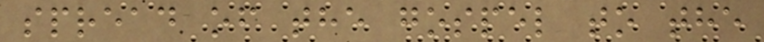spread of the gospel to the
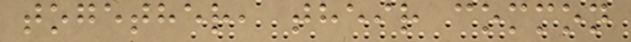together, their common
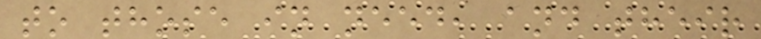to those in need, and their
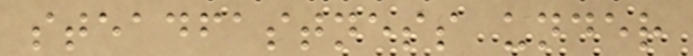steadfastness under
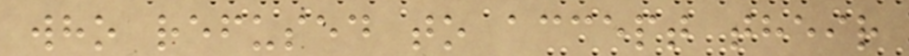who refused to accept their
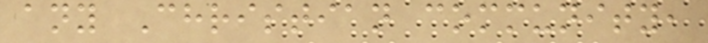any Christian community,
